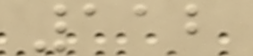112
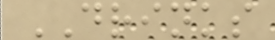DRINKS
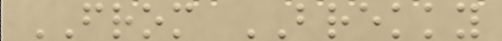FROM BREKKY
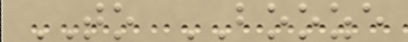TO BOOZE
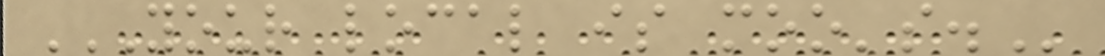YOUR LOCAL IS MOO'S.
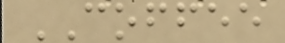COFFEE
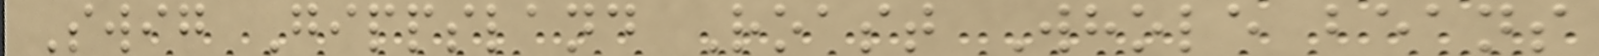Swig Gippsland Roast Whole beans
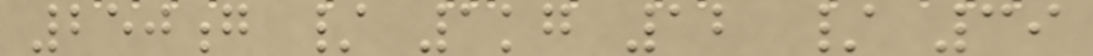250g / 1kg 12 / 39
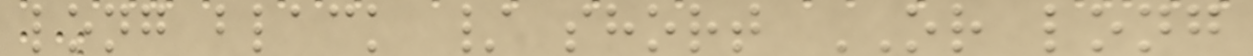long black / short OR long
